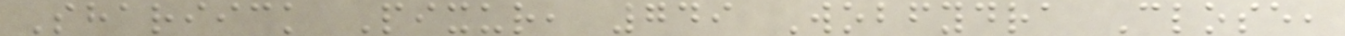Shariick Pixur, 749 Wobfydra Close,
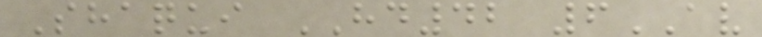Shaqui HD42 6AV
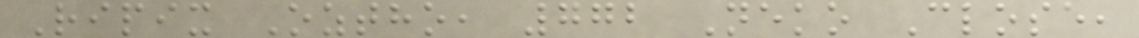Ripix Oztho, 772 Neko Close,
